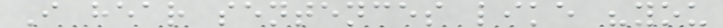I hear sentences like "you
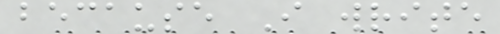because I write
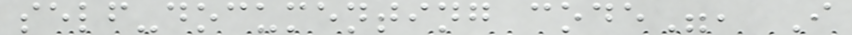self-documenting code", I
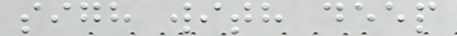sigh with deep
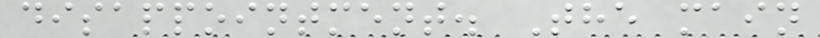disappointment. The main
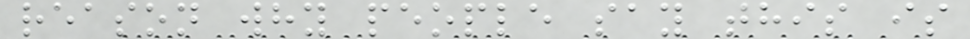reason why people say this is
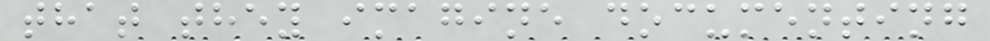that they imagine documenting
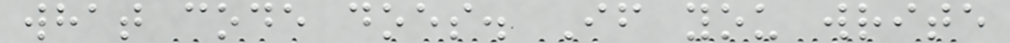what code does. If you write
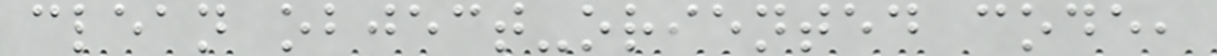clean object-oriented code,
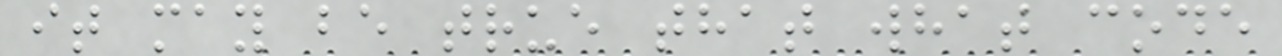it may be true that what code
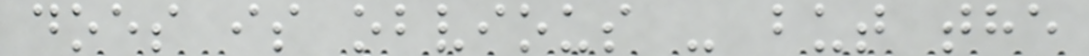does is obvious - but the
